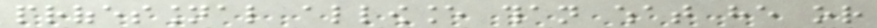professional allowance than what he or
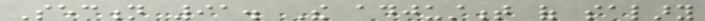Section 91. The adjustment of salary
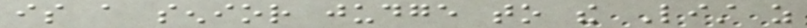is a senior judge to the List as
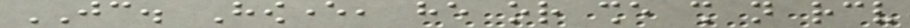JC. However, he or she shall not receive
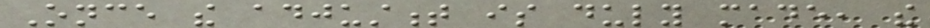Once the adjustment is duly made, the
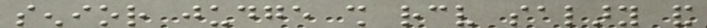senior judge shall receive salary and
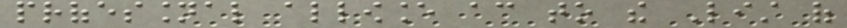professional allowance according to the List of
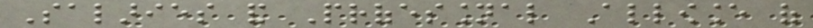Salaries and Professional Allowance of
